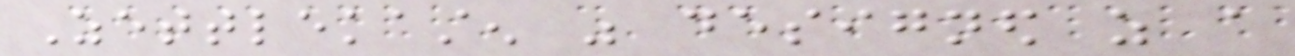Zettlekasten was designed as a
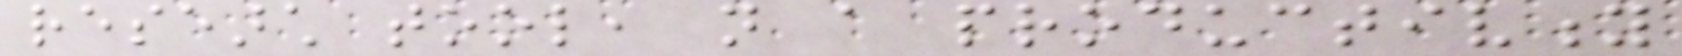research tool, not a productivity
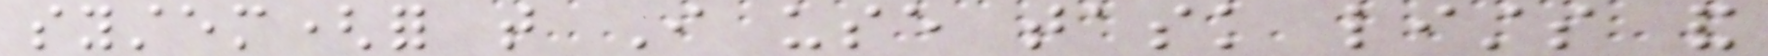system(for that I use task lists and
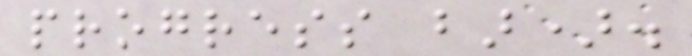progress bar).
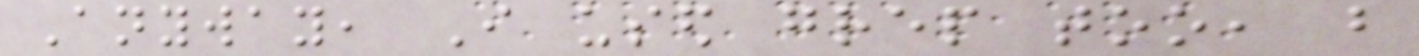Anyway, I used grep too, but
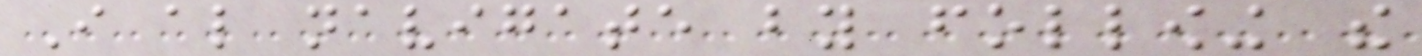I also navigate by following the
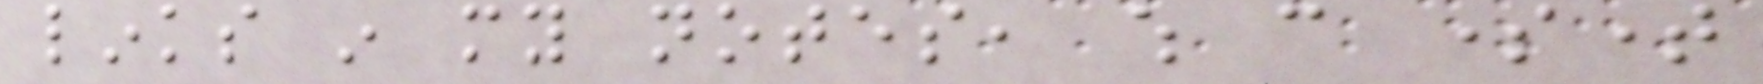links in my notes, which can sometime
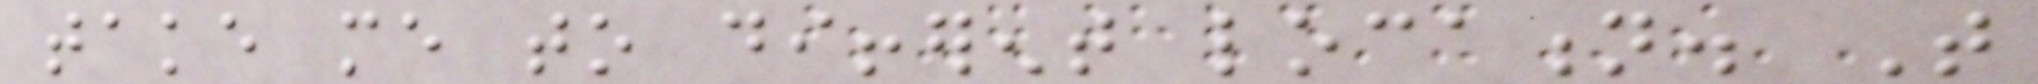take me to different location. That
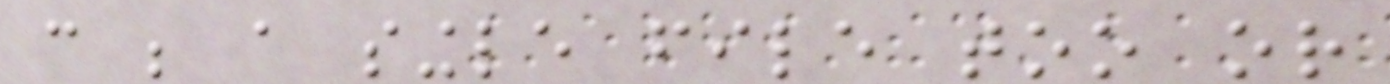can be a single file too or
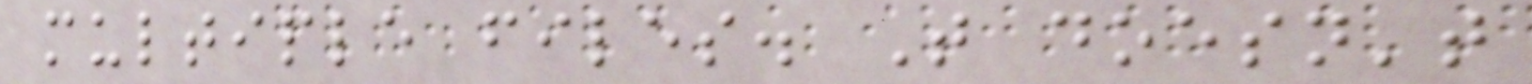multiple files. That doesn't
